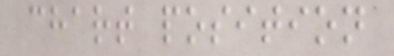chart position
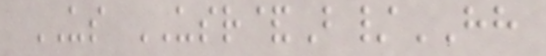US USR&B/HH
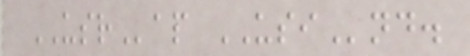USRap USInd.
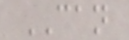CAN
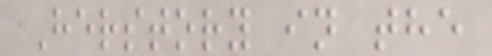Herstory in the
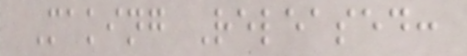Making Released:
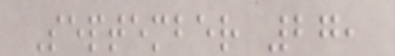September 27,
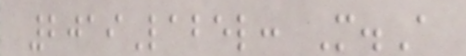2019Label: M.A
